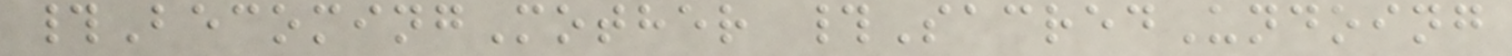#BecomingMother #SacredUndoing
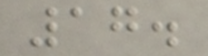17.
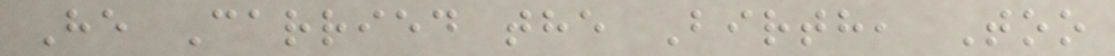He Carried the Birth, Too
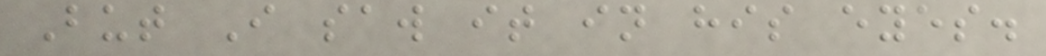But I saw it in his eyes.
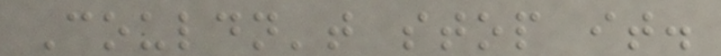Couldn't stop it.
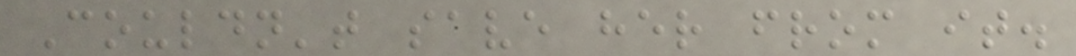Couldn't save her from it.
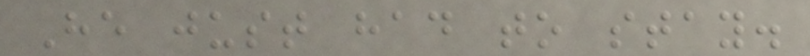He just had to stay.
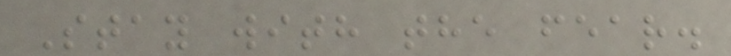Stay with the fear.
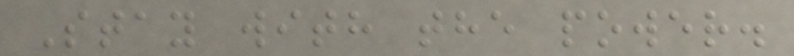Stay with the power.
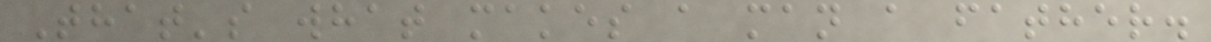That's what makes a man a father.
